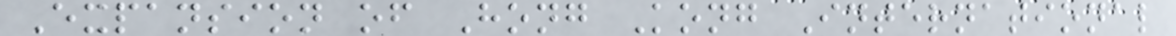Expansion of Hong Kong International
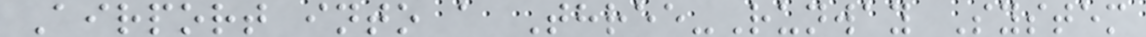Airport into a Three-Runway System
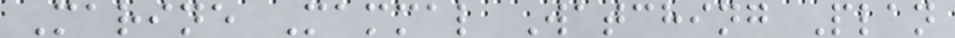Marine Mammal Watching Plan
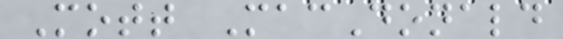Mott MacDonald
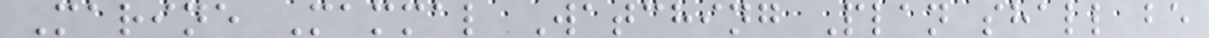Marine Mammal Watching Plan shall be
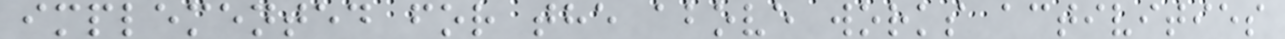implemented for the above works activities
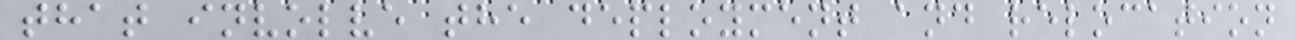that involve the deployment and relocation
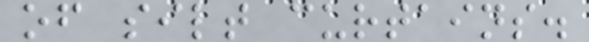of silt curtains.
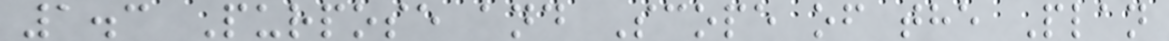1.3 Purpose and Scope of the Plan
